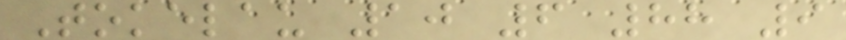Tokelau 10 6 88 9
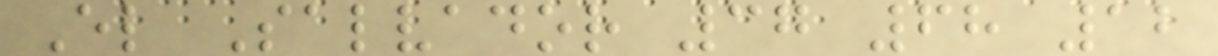El Salvador 37 68 12
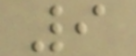9
